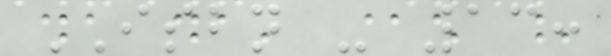ISBN - 13:
